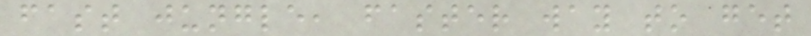fast jungle, faster way to get
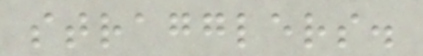stragglers.
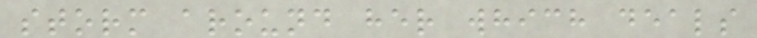storm around her which deals
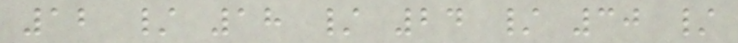12 / 18 / 24 / 30 /
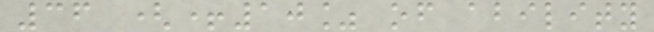36 (+10% of ability
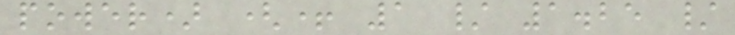power) (+ 1 / 1.25 /
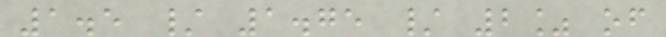1.5 / 1.75 / 2% of
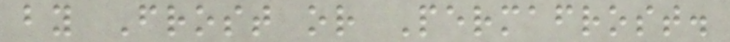by Frost or Permafrost.
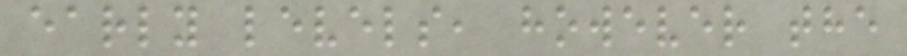early levels, however the
